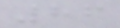86
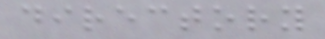directory
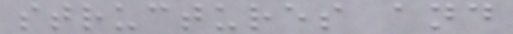structures and
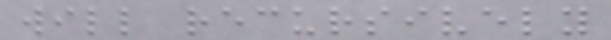will recursively
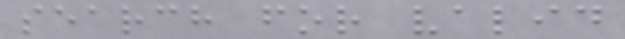search for valid
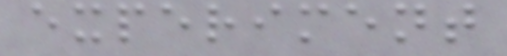experiment
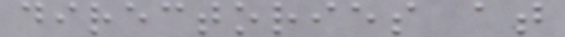directories at
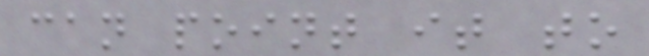can point it to
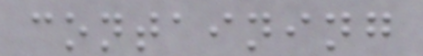containing
